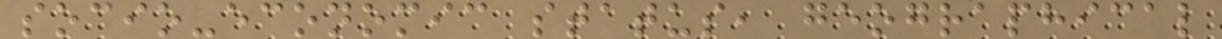socio-economic status, geographical
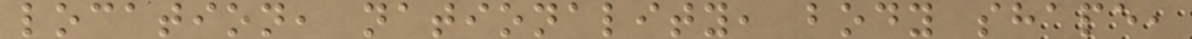location, nationality, body shape,
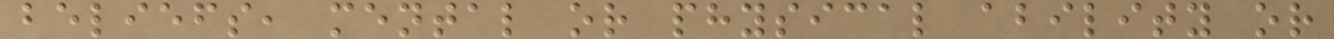beliefs, mental or physical ability or
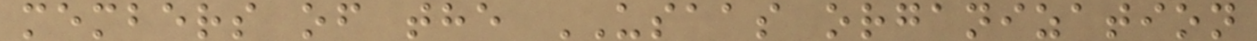members of the USAAS organization
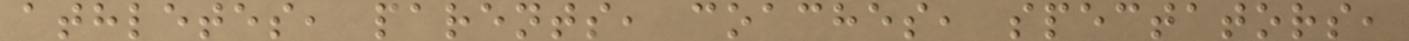athletes, parents, coaches, spectators,
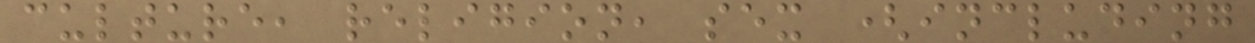culture, religion, sex (including
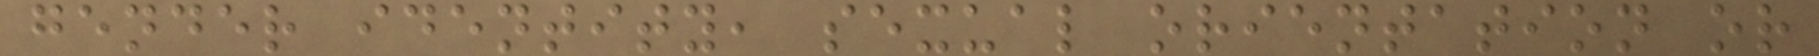gender identity, sexual orientation or
